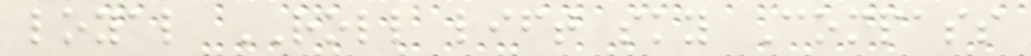loyal ROLL lift sky Compass
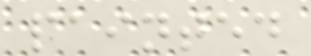painted
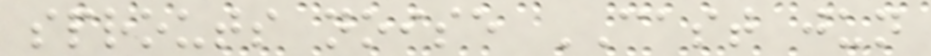sprouts noise CAST jun
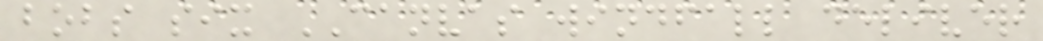bobs six CANVAS windfall deliver
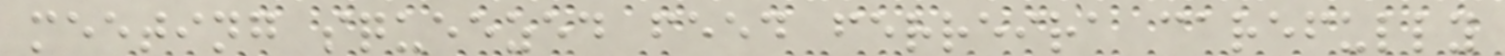meeting squeezed feed ferreira carefully
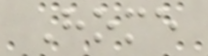Home
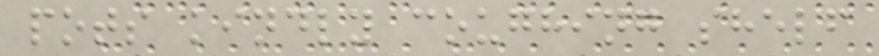pots kindly coughing shelf
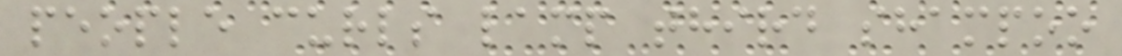people curls lamp third shampoo
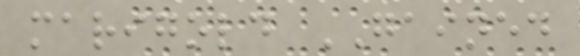marigold GAINED
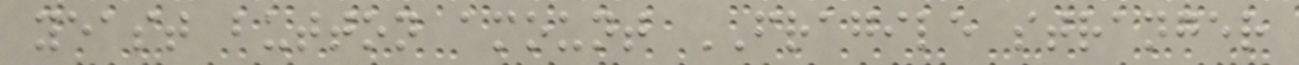yeast button amount FRAGILE stranger
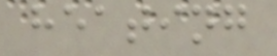heating
